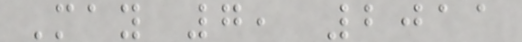May 7, 2011
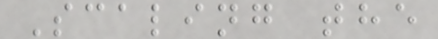Scaling the
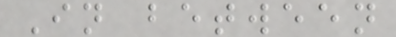In between
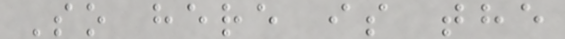So here is the
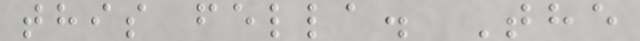this fella. The
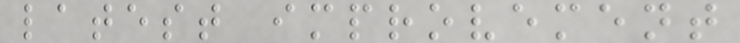latest improvement
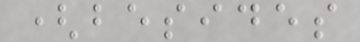(besides
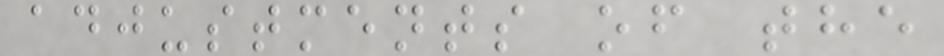adjustments of the
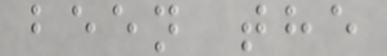been the
